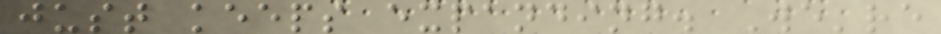just keeps expanding. We're
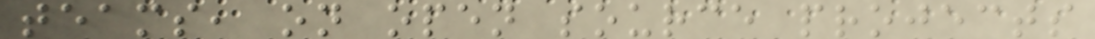teams, on open source projects
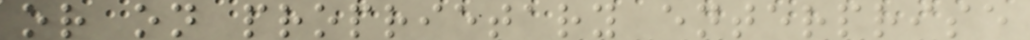or on proprietary enterprise
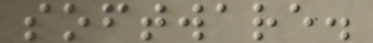software.
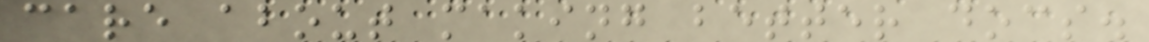care about making better docs.
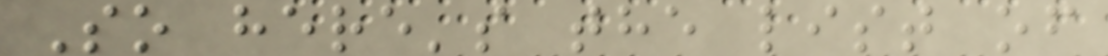So here's the list of
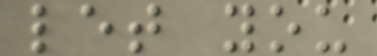let you
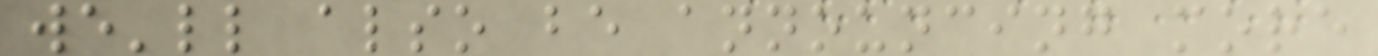we'll also be announcing more
